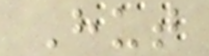Hut
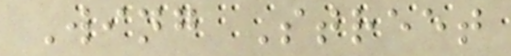Wing Street
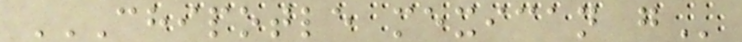CHIPOTLE MEXICAN G
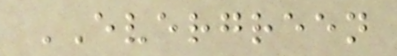EVERGREEN
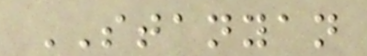STANYAN
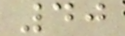40
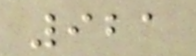921
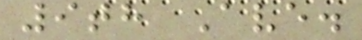9th Ave.
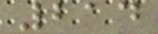214
